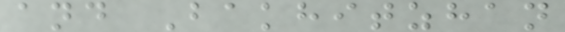and Bakhitzhan
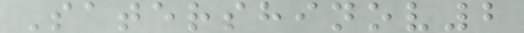Satershinov2
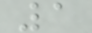1
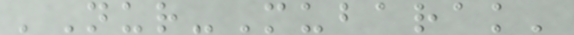'Nur-Mubarak'
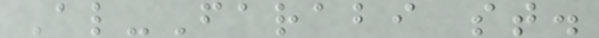Al-Farabi st.
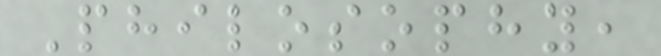Philosophy,
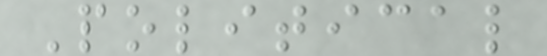Political
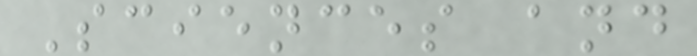Sciences and
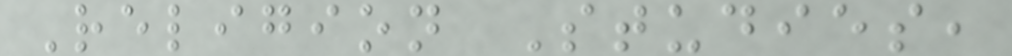Religion Studies,
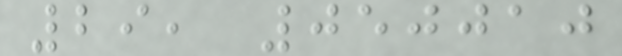29, 050010
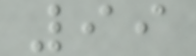99
